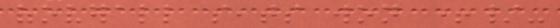ofoverall seats won +/-
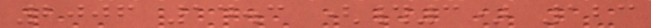2006 14.3 (#3) 123
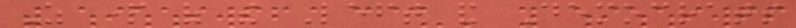As part of the Left and Democrats
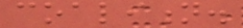coalition.
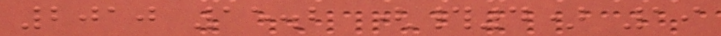2010 15.2 (#4) 19
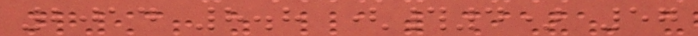2014 8.8 (#4) 57
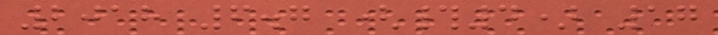2018 6.7 (#4) 17
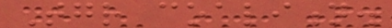Together coalition.
